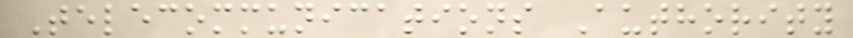Telecommunications Authority
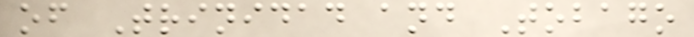of Trinidad and Tobago
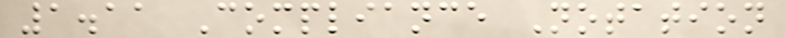1.11 Compliance Notation
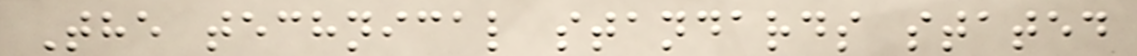The technical standards stated
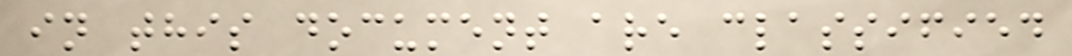in this document are classified
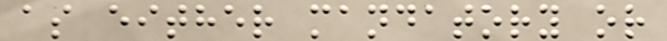as either mandatory or
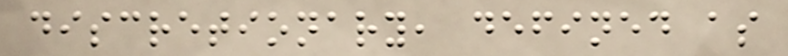discretionary, defined as
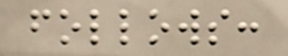follows:
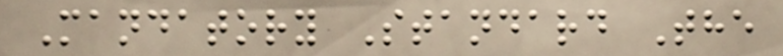Mandatory Standard The
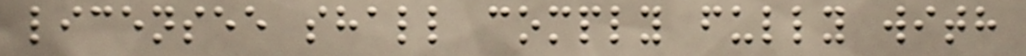licensee shall comply fully with
